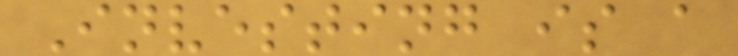Investing is a
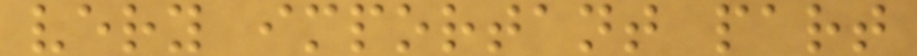very important part
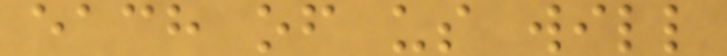each of us will
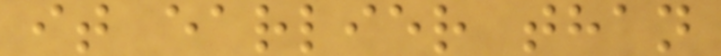it earlier than
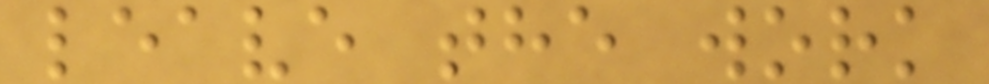leave the work
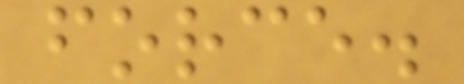force.
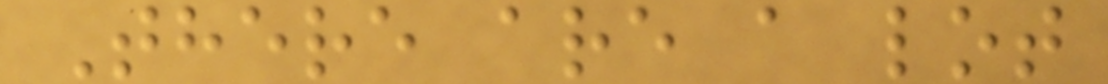There are a lot
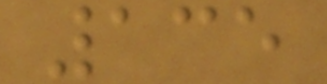135
